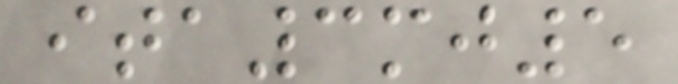ita3mj5
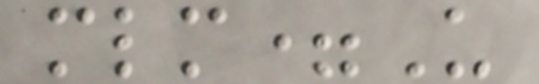mlm=U
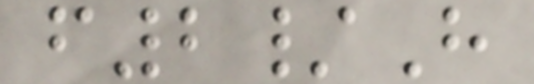f2/H
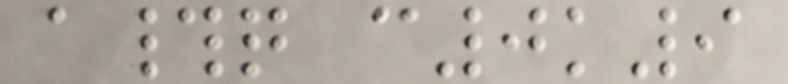a#q c0k9
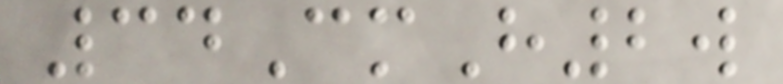34CmH2w
